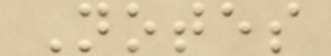Notes
